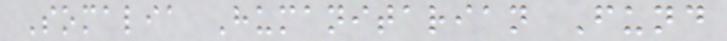Somalia Humanitarian Fund
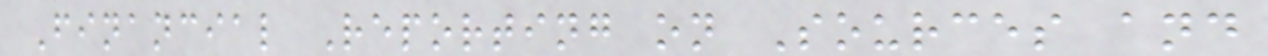Financial Reporting on Sources and
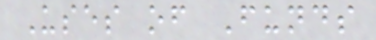Uses of Funds
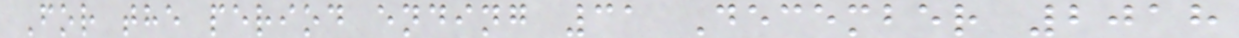For the period ending 31 December 2018
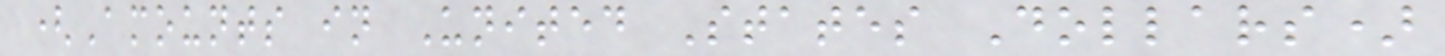(Amounts in United States Dollars)
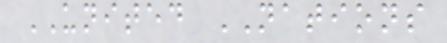UNITED NATIONS
